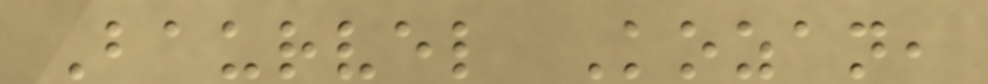Baurvel Kozan,
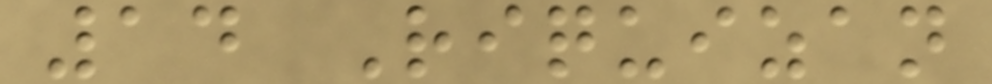14 Riquizan
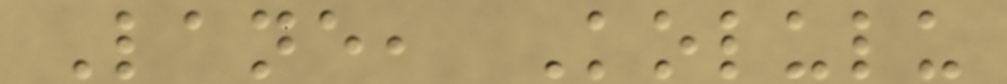Lane, Kolulu
